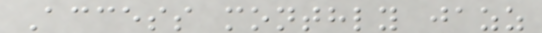Access monthly jazz
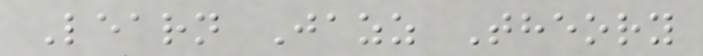Learn Jazz Theory
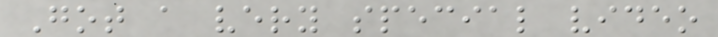Got a very special video
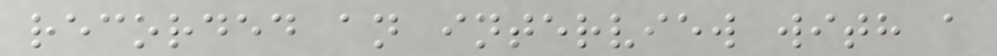recorded an interview with a
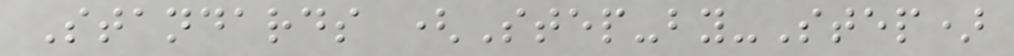Standards (Step-by-Step)
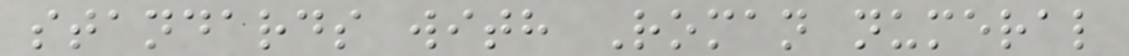standards with Roman numeral
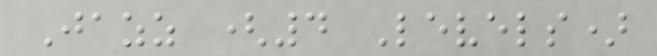Jazz (4 Levels)
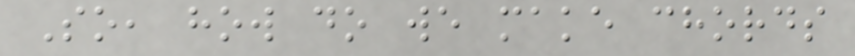So, how do we make chords
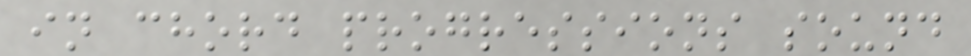in chord progressions sound
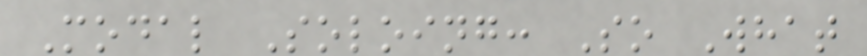Modal Soloing: So What
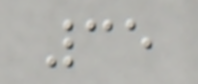35
